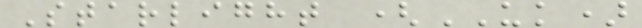Starlight (UK)
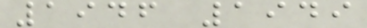1946 1949
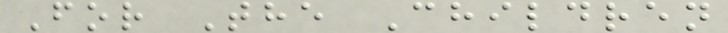For The Children
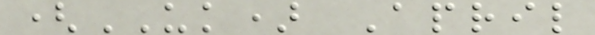(UK) April
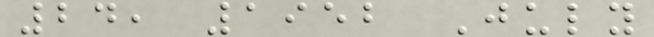24, 1952 July
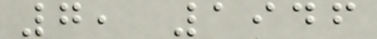7, 1946
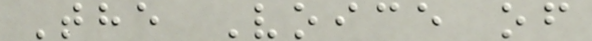The Voice of
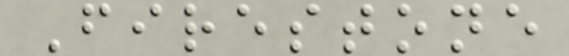Firestone
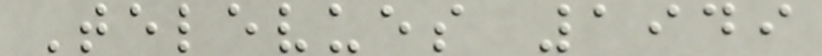Televues 1949
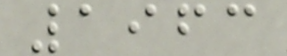1963
